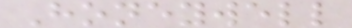Honeywell
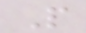P
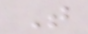T
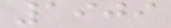1909
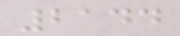2144
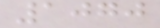1070
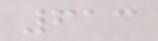613
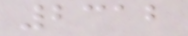2312
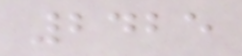2425
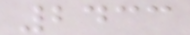2433
